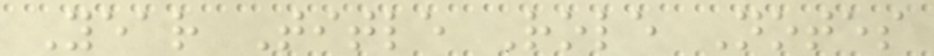Year Title Role Notes
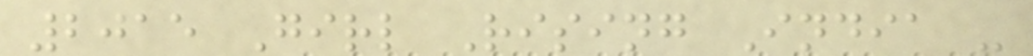2015 Girl Rising India -
